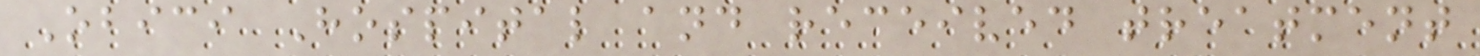Obici Hospital and received treatment
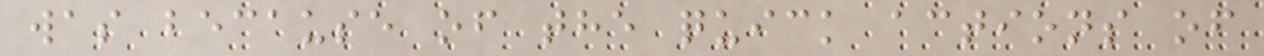was because of the quick actions of
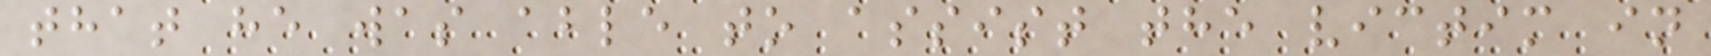that he was able to assist the victim in
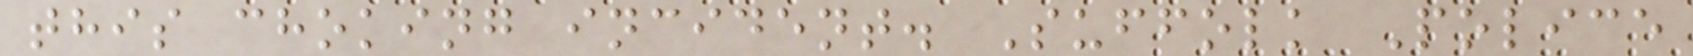this choking incident. Suffolk Police
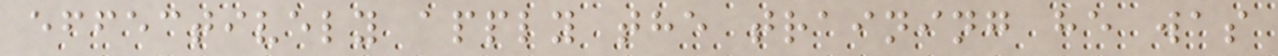effectively apply the training he was
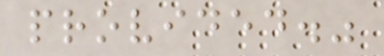provided."
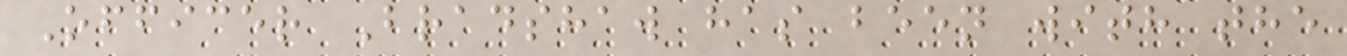Officer Bradshaw has been with the
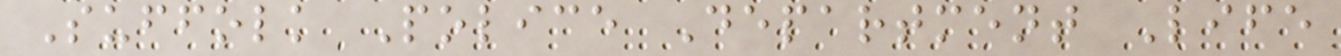Suffolk Police Department Life
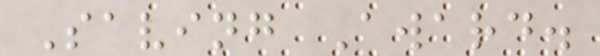Saving Award.
